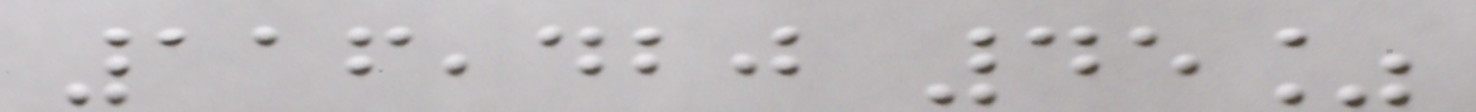116,420 45%
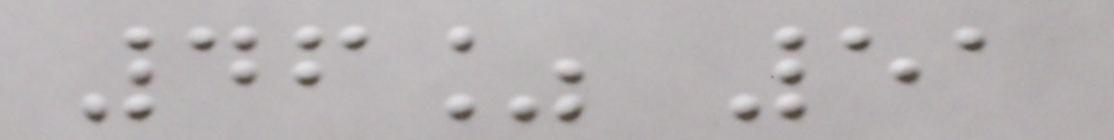46% 51
